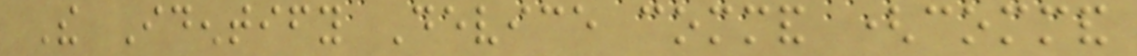The Identify Device command (command
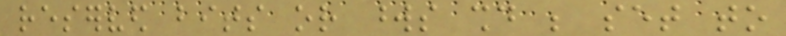reserved bits or words should be set to
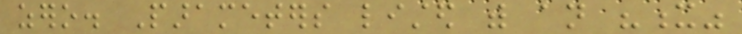zero. Parameters listed with an "x"
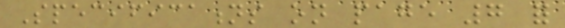Specifications on page 7 for
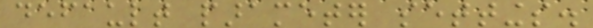default parameter settings.
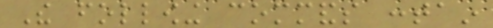The following commands contain
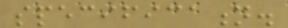specification.
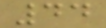44
